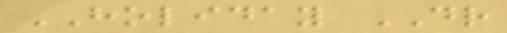HOLIDAY DR
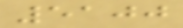5100
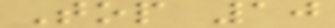Top 10
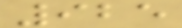925
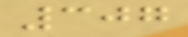307
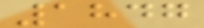1847
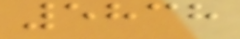5838
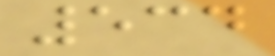534
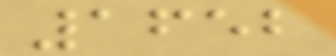1652
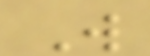W
